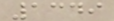1349
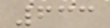633
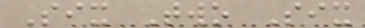Six Two Six
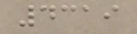4319
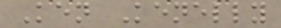Ken Kenelly
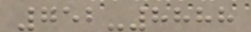752-8888
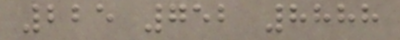225 752 8888
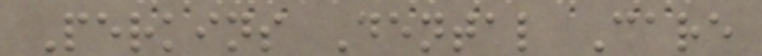Perkins Dental Care
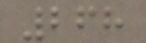268
